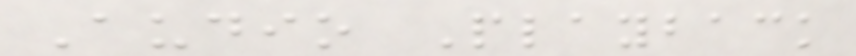Audio Playback
